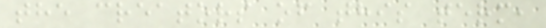the creators of this term,
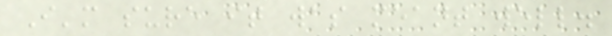I'm sure it was meant well.
